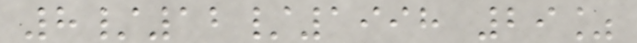8/12/1998 29%
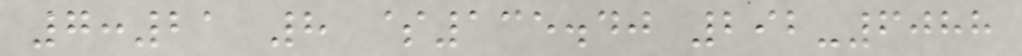7:21 8 $135.40 292-6088
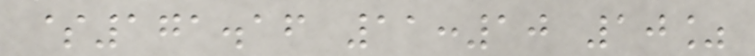$171.16 11:10 10%
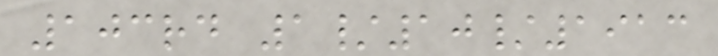103rd 1/10/1913
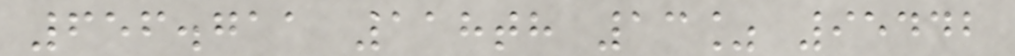656.711 118th 13% 95442
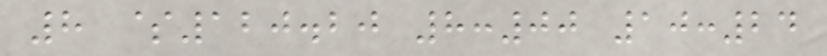8 $120.20 8:00 10:24
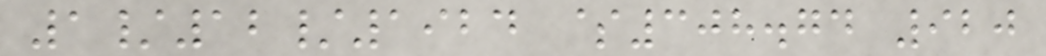1/12/1924 $308.74 920
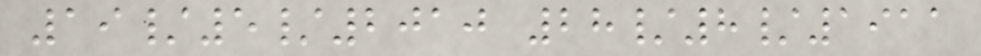19/5/2010 28/8/1911
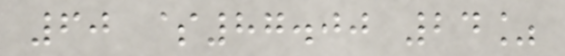60 $87.00 24%
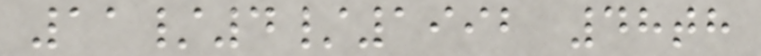11/4/1992 48th
